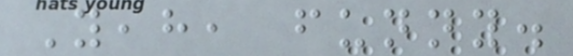Yeah, funny.
